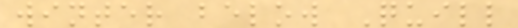winter below Quill
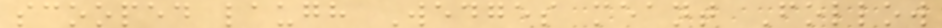scooped laugh Wedges meant Follow
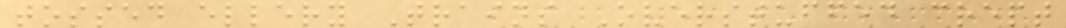tossed ellery Trains Overstuffed crept
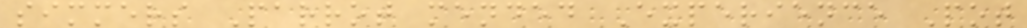simmers Parrot mended Experience Pot
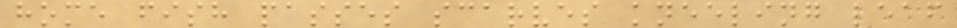home fish passes scarves kneeling leaf
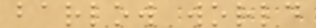barlow world
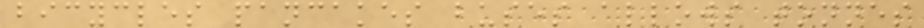bicycles pancakes buses allows tonnes
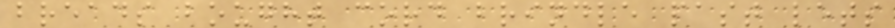breads bought cord brindle past lets
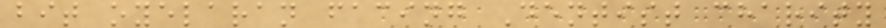bit oyelaran facing Dentist charity
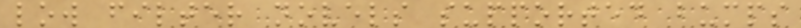low filter novels supported bumps
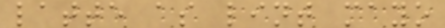latte as lint mayo
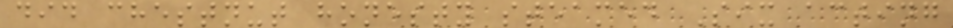did chestnut honesty steamed Six acting
